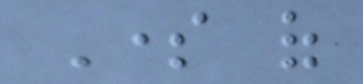Some of
